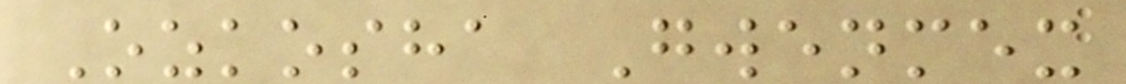Ozkosha Gwenmex
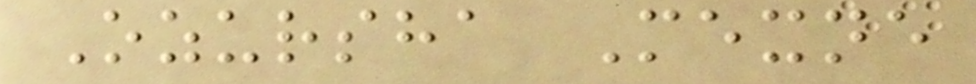Ozursha Mexne
